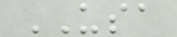USA
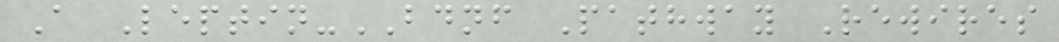A Leptin-BDNF Pathway Rewires
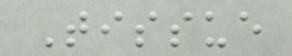Tissue
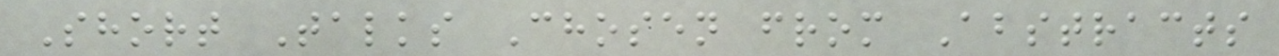Short Talks Chosen from Abstracts
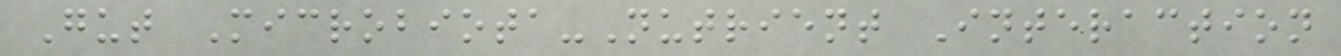Gut Microbiota-Nutrient Interaction
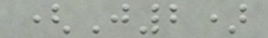(J2)
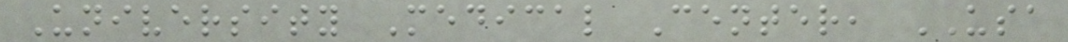University Medical Center, USA
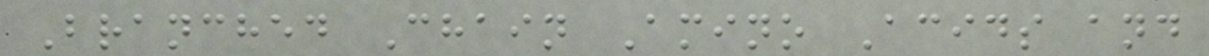Branched Chain Amino Acids and
